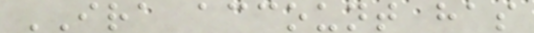IRA account has
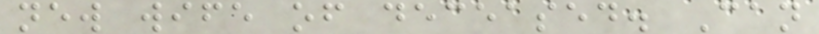new wife of deceased. Can
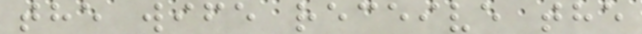the wife receive the
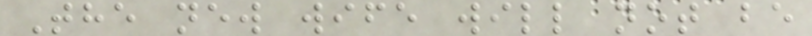The new wife will not be
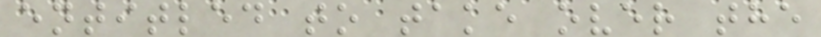entitled to take over the
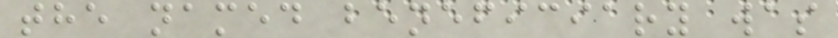the named beneficiary was
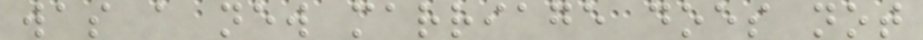was a new marriage does not
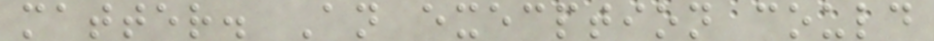matter. An execption could
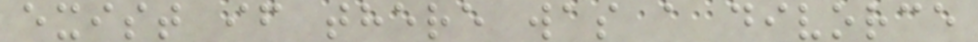exist if there was a divorce
